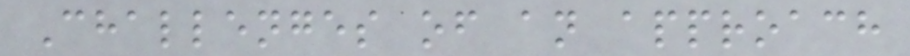Challenges of an approach
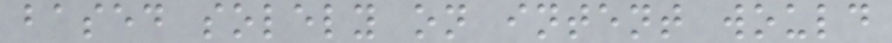based solely on intent would
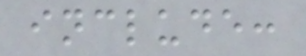include:
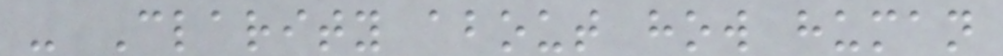- Clarity about how human
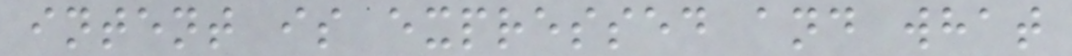intent is expressed and what
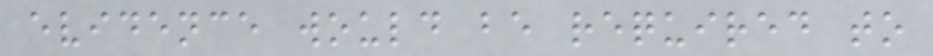evidence would be required to
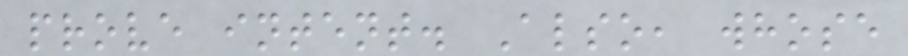prove intent. Also, whose
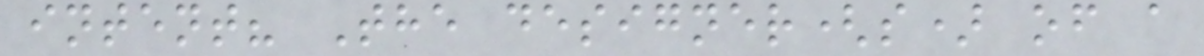intent? The designer(s) of a
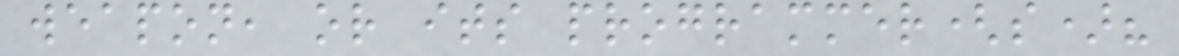weapon, or its programmer(s)?
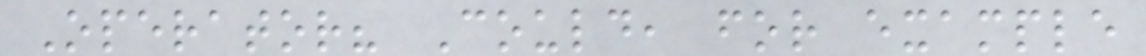Operator? Could, for example
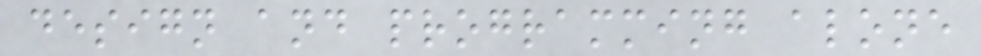design and programming alone
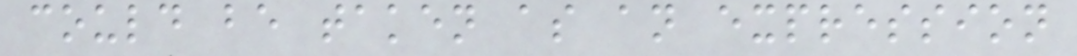could be taken as an expression
